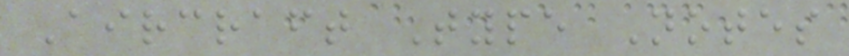Aircraft Type Notes
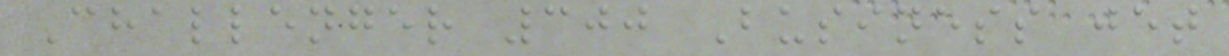Challenger 300 Business jet
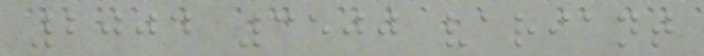2004 3500 variant
